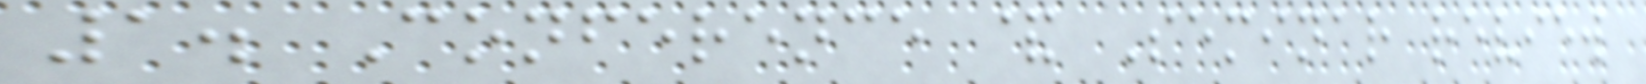1. Conference & Seminar review
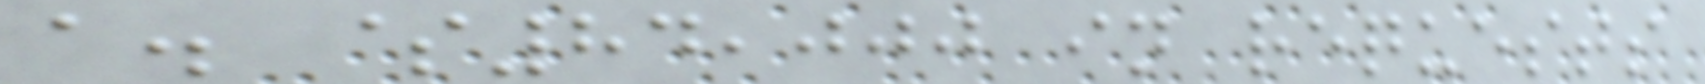a. $84,000 in requests
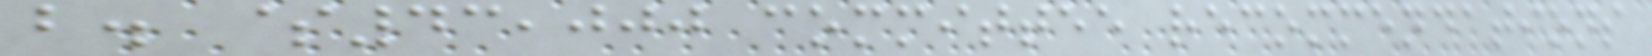b. $43,000 committee recommendations
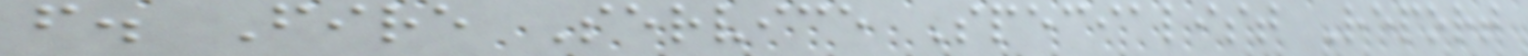f. Fire Service Specialist Report
